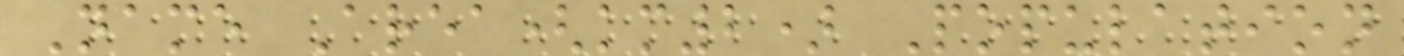Name Area(km2) Population
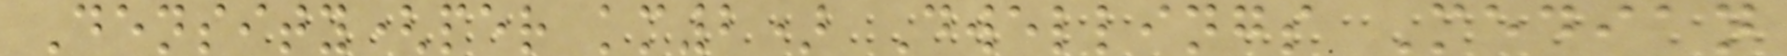Density(per km2) Dwellings Median
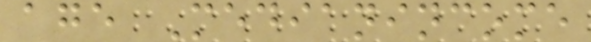age Medianincome
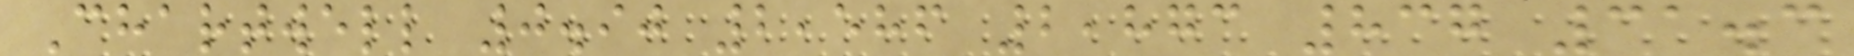Chartwell 0.90 2,586 2,873 837 31.3
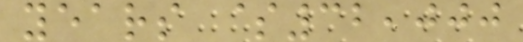years $32,000
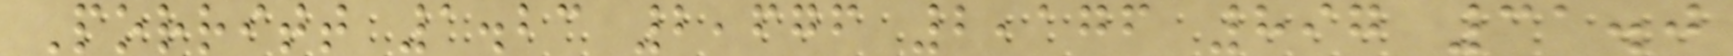Porritt 1.23 2,676 2,176 897 31.0
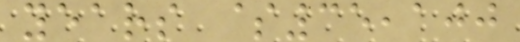years $35,100
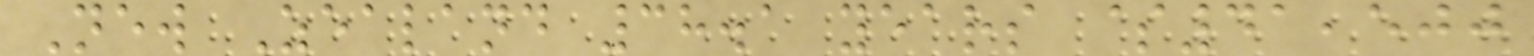New Zealand 38.1 years $41,500
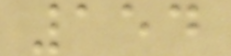154
